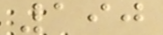190
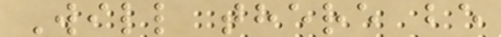Will there be
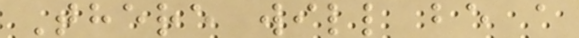There will be a
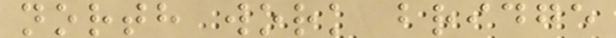north work bridge
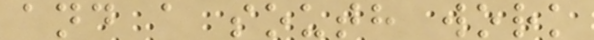and a south work
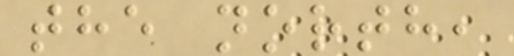the north,
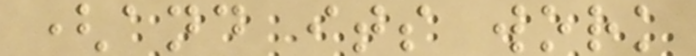(and its work
